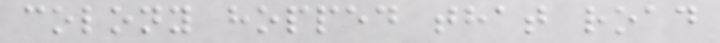colony hopped that road
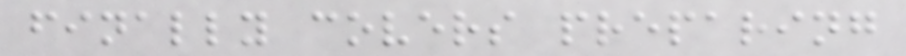finally covers preparing
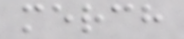merch
